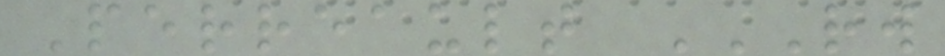Perreault RW
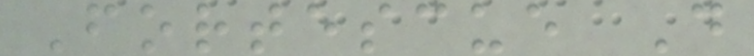Fortescue D
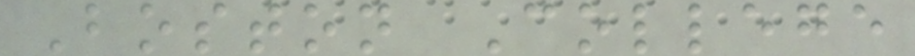Boston College
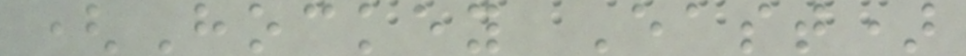(Hockey East)
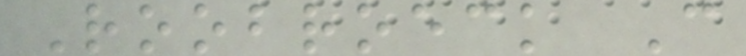Roobroeck C
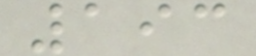193
